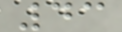43
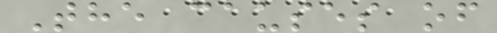The causes of
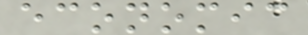economic
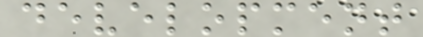development
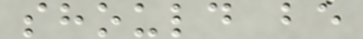should be
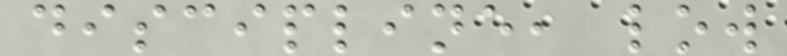discipline, low
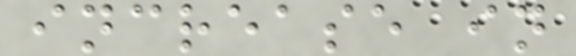increase in
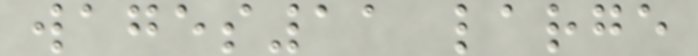wages11 large
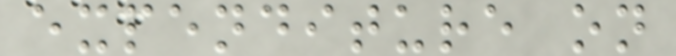expenditure on
